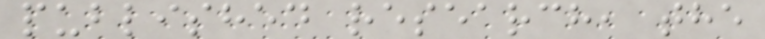published research, the
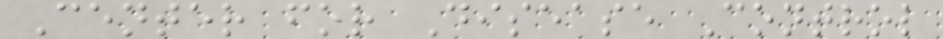Center for Disease Control
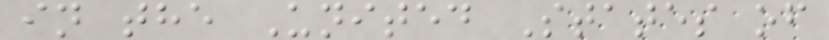in the United States of
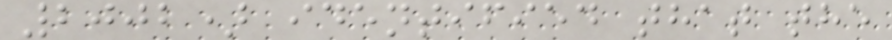2002) identified that the
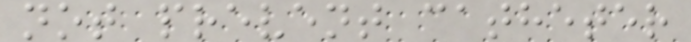not prevent catheter
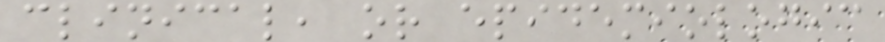clinical, or epidemiologic
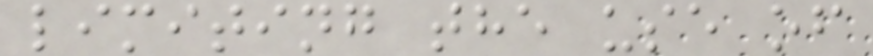limiting the use of
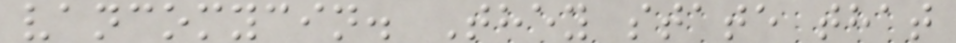vancomycin. They state that
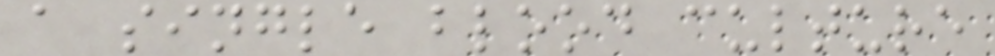a single blood culture
